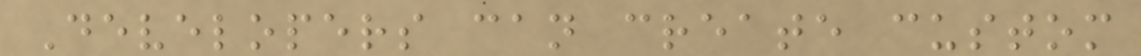Developers can create custom
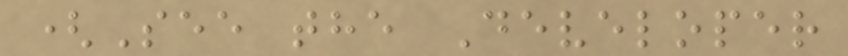(See the Developer
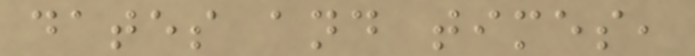dates and times,
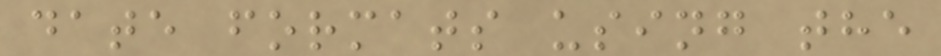date formats using the
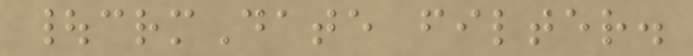|crmDate filter.
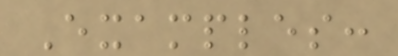Examples:
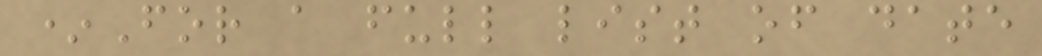*For a full list of date
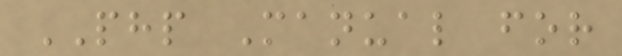PHP Manual for
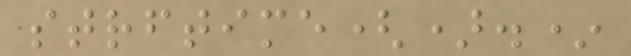strftime().*
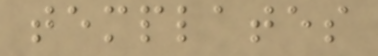templates
